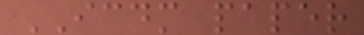ICDM paper
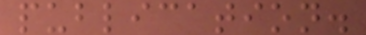publication.
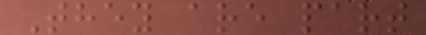They are part
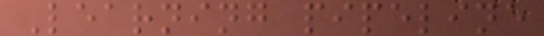Learning pipeline
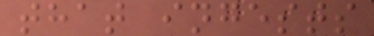that ingests
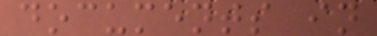documents in
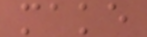make
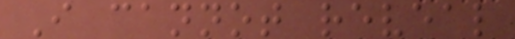I cannot reveal
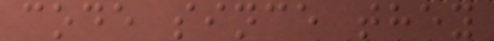code since they
